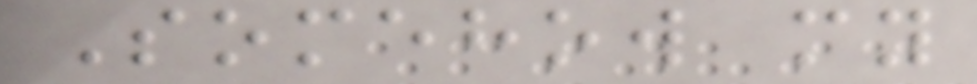Somehow my
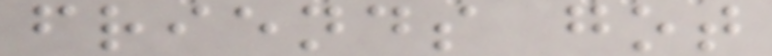friends got
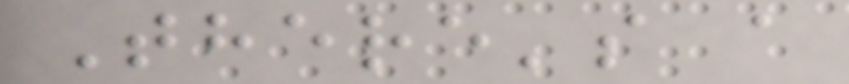There's a
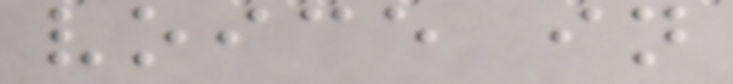voice in
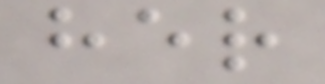her
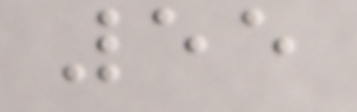55
